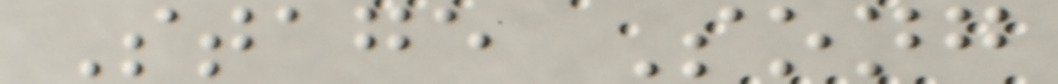Stage Song
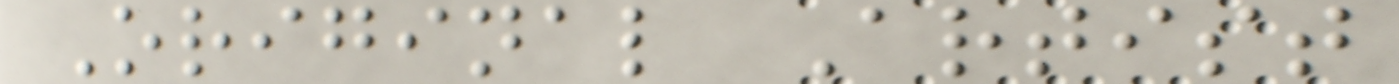Original Artist
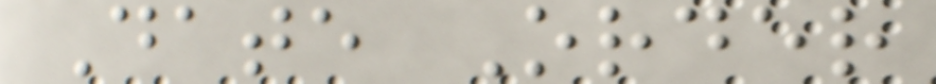Date Order
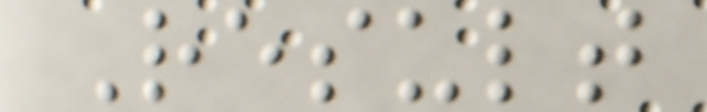Result
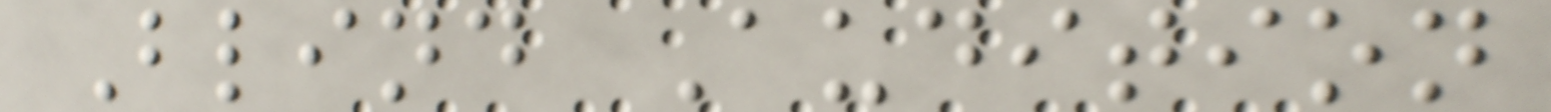Blind Audition
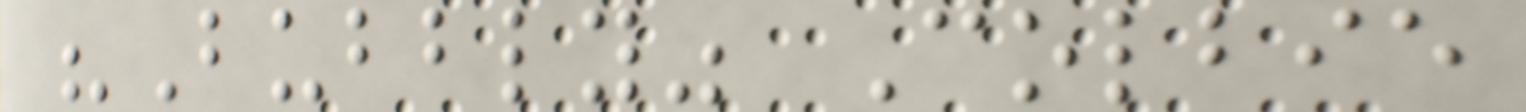"Bubbly" Colbie
